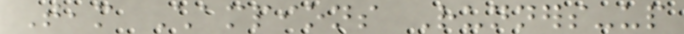Team Champions Runners-up
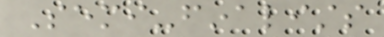Semi-finalists
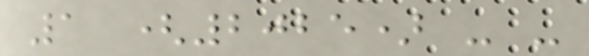1 (2025) - -
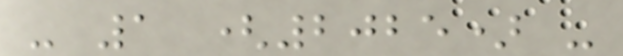- 1 (2025) -
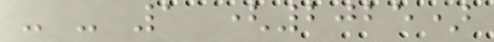- - 1 (2025)
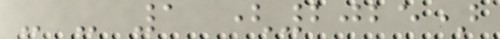- - 1 (2025)
